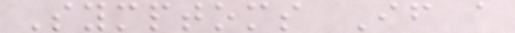Symptoms If a
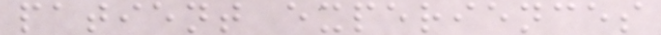patient experiences
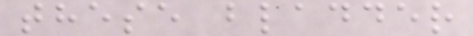these bladder
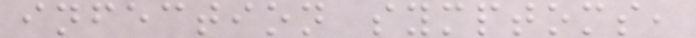infection symptoms,
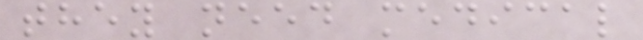they need medical
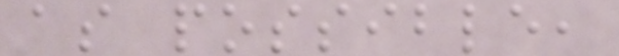as possible,
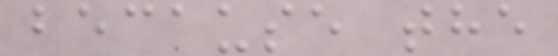because the
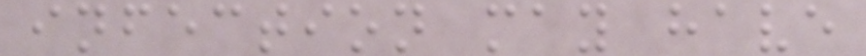infection may have
